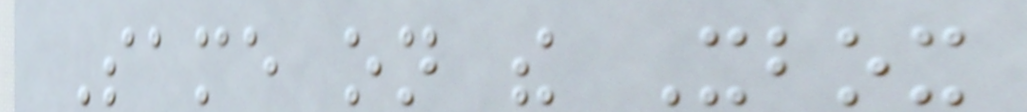Same on the Xbox
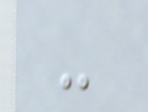-
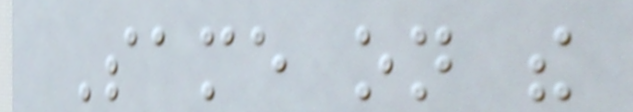Same on the
